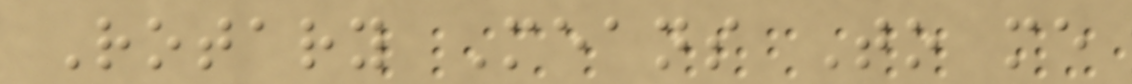Rotary Means To me
